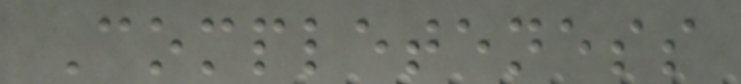Completeness
